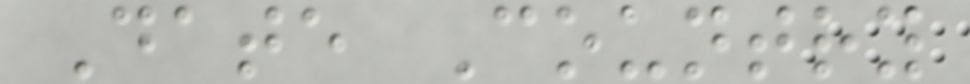Date Country
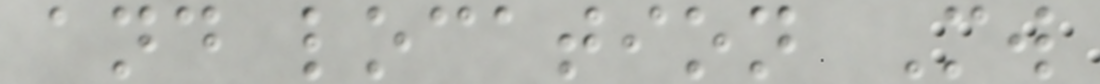and location Mw
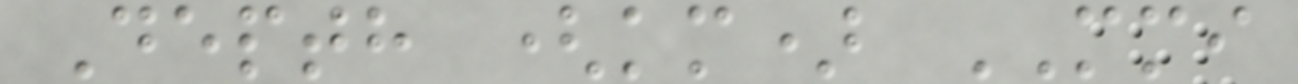Depth (km) MMI
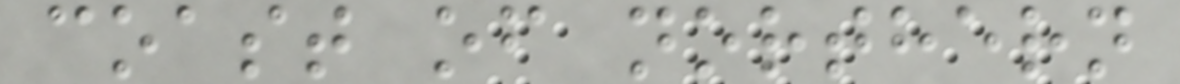coast of northern
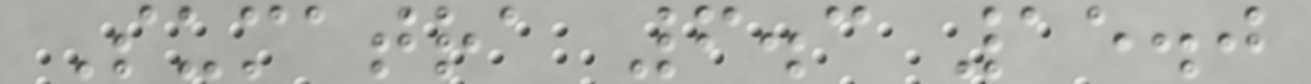Sumatra 6.3 15.0
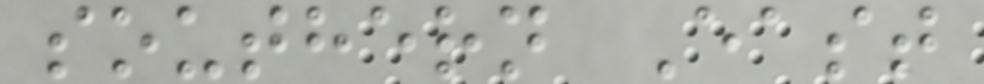southern East
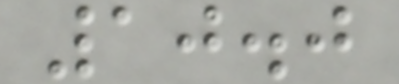10.0
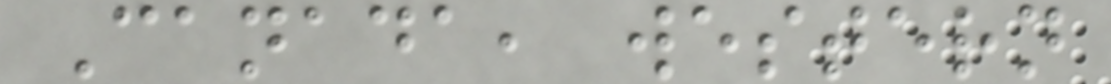Canada, western
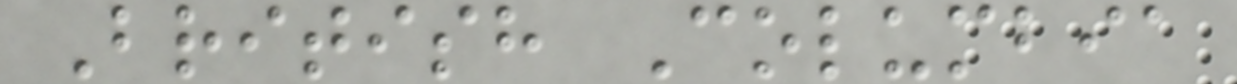British Columbia
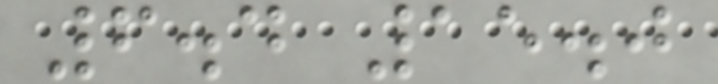6.4 15.0
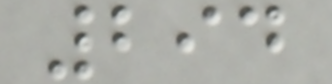294
